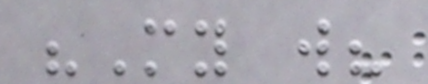"My will?
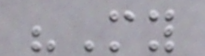"My
